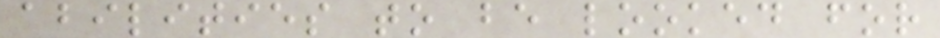abilities to be looked for
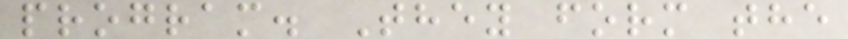program. They form the
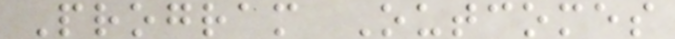Program Outcomes
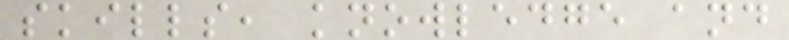skills, knowledge and
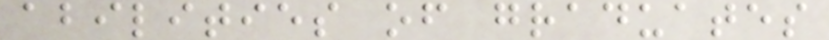abilities of graduates
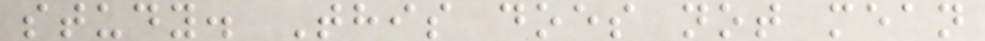study. This does not mean
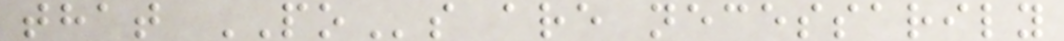that POs are necessarily
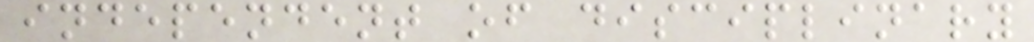independent of disciplinary
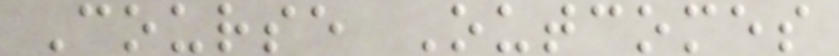Course Outcomes
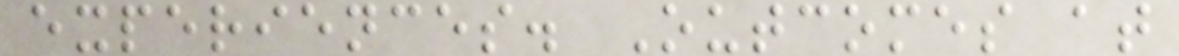experiences. Outcomes at
